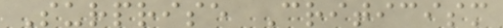Surprise Criticism
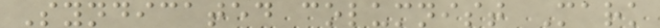Syndicated columnist Mark
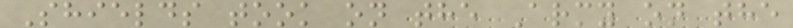Shields took on the Army on the
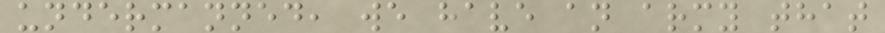undermanned, we have an army that
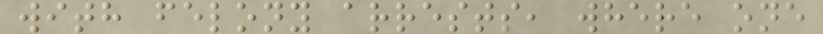with felony arrests, where one
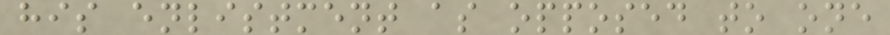his enlistment as opposed to one
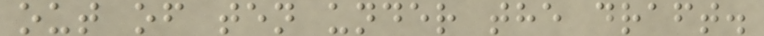out of ten under the draft.
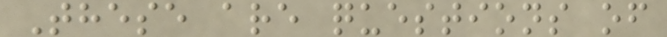These are questions of
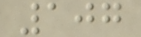107
